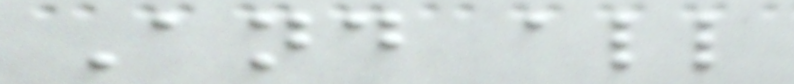And all
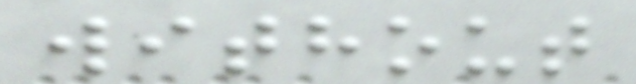without
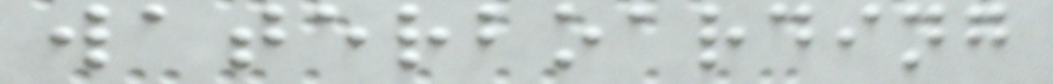waterboarding
